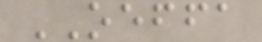OEFFA
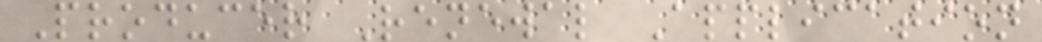Producer Renewal Application
